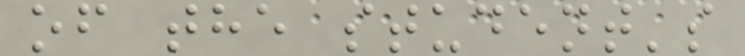of the student's
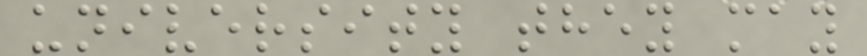university they may
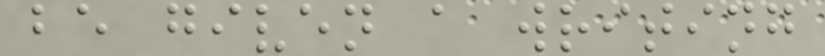be given a writing
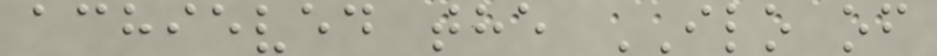achieved the ILO of
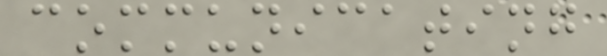communicating
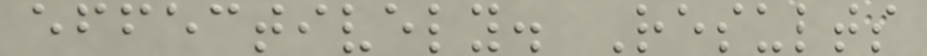effectively. Results
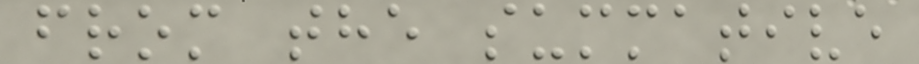from the summative
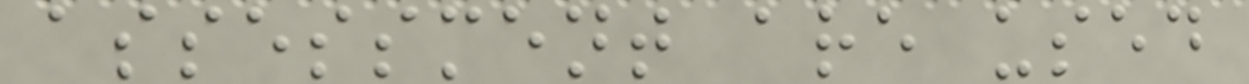assessment are used
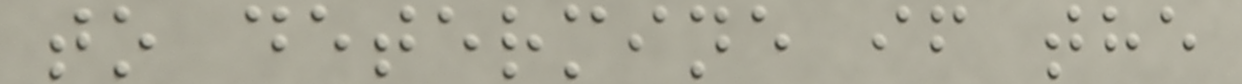to determine if the
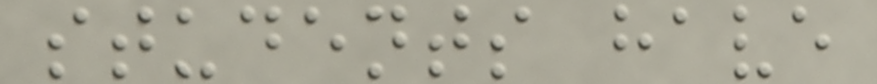students have
